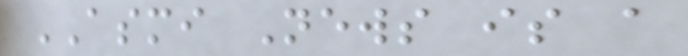ASMI News is a
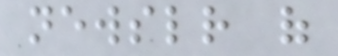newsletter of
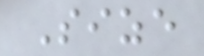Size
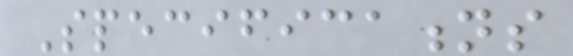Specifications
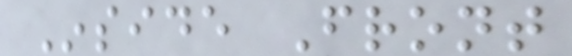Inside Front
